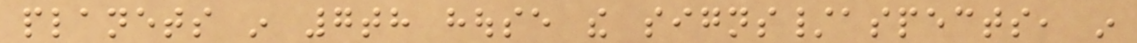planets in 7th house the signs/aspects, in
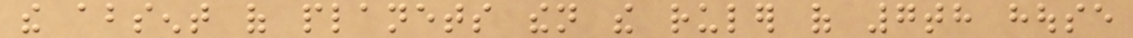the absent of planets then the ruler of 7th house
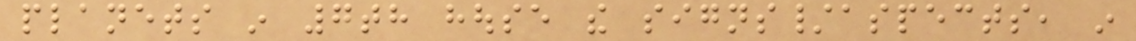planets in 7th house the signs/aspects, in
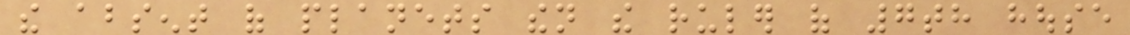the absent of planets then the ruler of 7th house
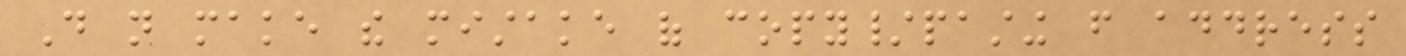Do not make the mistake of copy/pasting from address
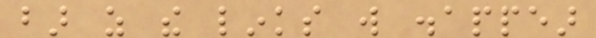bar as the links will disappear
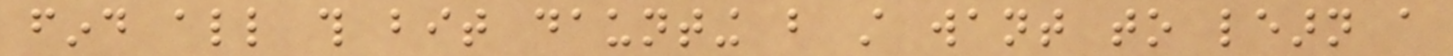find all this bit daunting but still want to learn a
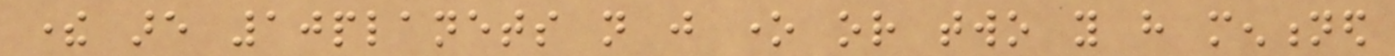there are 10planets not just one or two you have mentioned
